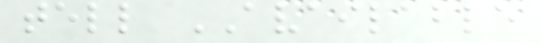tell AVAILABLE
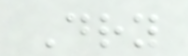Dry
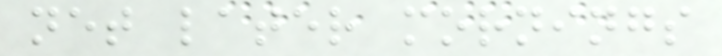net later mornings
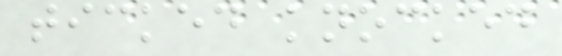ticked knocked
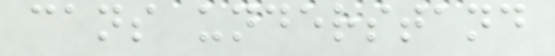cans understand
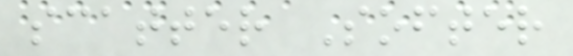scatter Softer
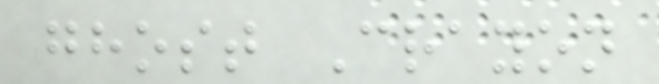ghost Crayon
